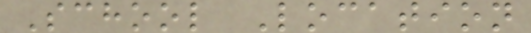School Location
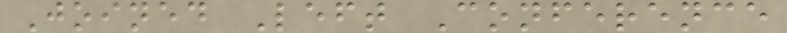Joined Left Conference
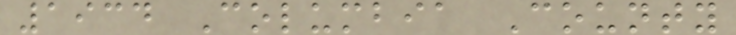1934 Columbia County
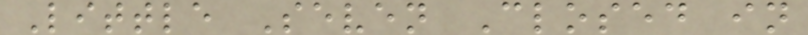Little Seven Closed in
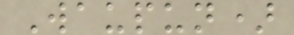Waupun)
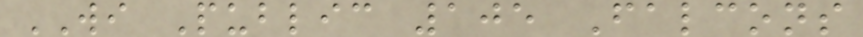WI Public 105 Falcons
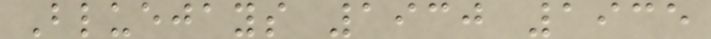Bluejays 1930 1935
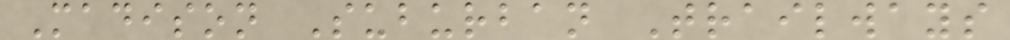Madison Suburban Trailways
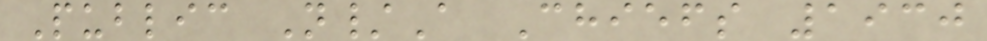Public N/A Chiefs 1930
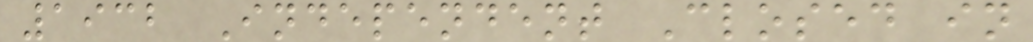1932 Independent Closed in
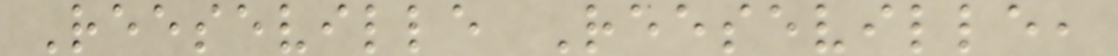Reeseville Reeseville,
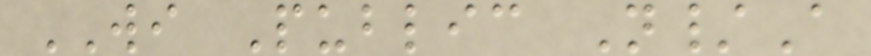WI Public N/A
